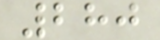280
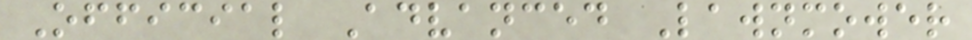Official Advanced Lawnmower
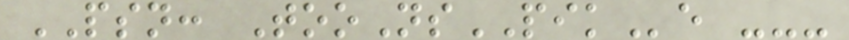PSN: TooNsPIKe ---
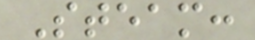Steam:
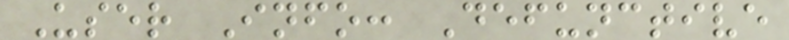User Info: Defunctive
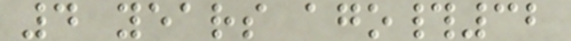4 years ago#32
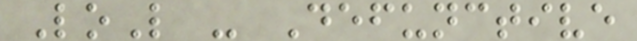LoL - Defunctive
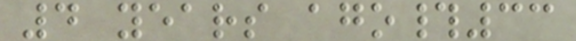4 years ago#33
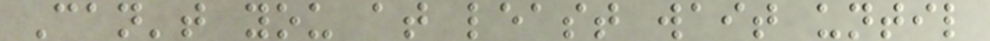Can't you at least wait until
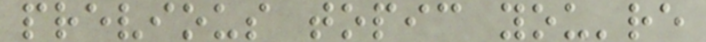previous topic you're
